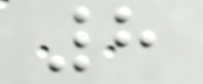8
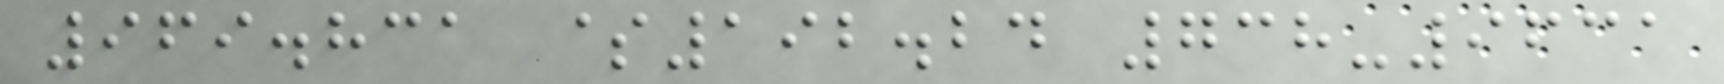969.831 $192.24 738-9631
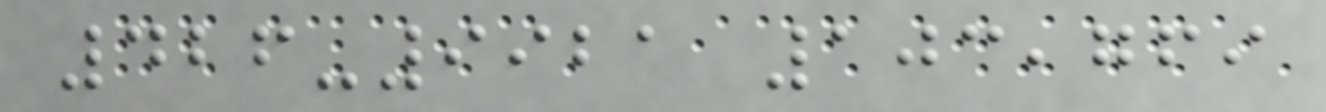426-9921 103,769
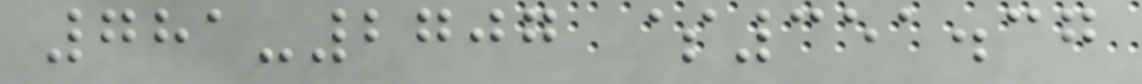781-2707 $351.37
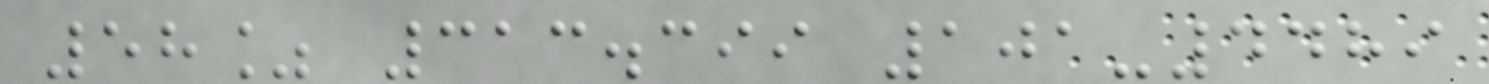58% 313.399 101-4489
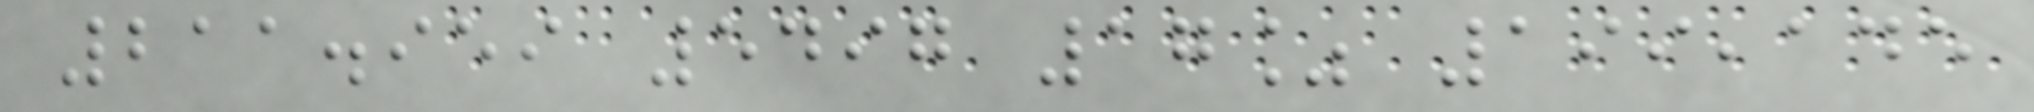211.959 5497 17% 199,145
